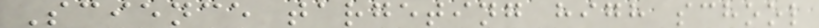Science targeting high school
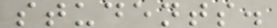students.
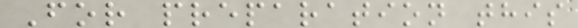For preparation this
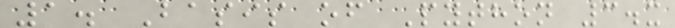1. Basis of Python 3.x
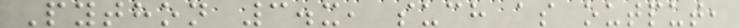Python 3.x, such as output,
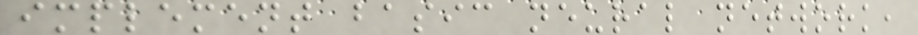implement basic neural network,
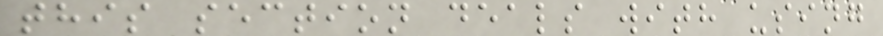this section deals with using
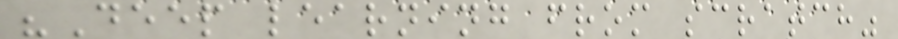"Deep learning from scratch"
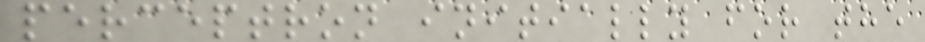perceptron initially for the
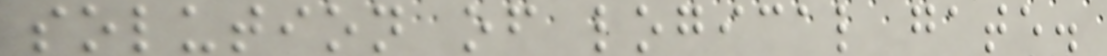solution of logical gate.
